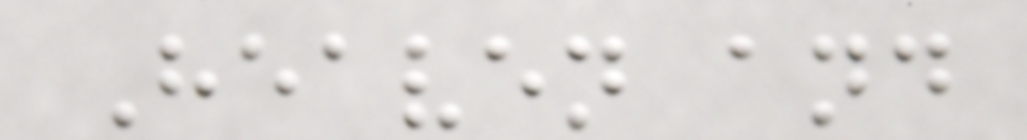Heaven and
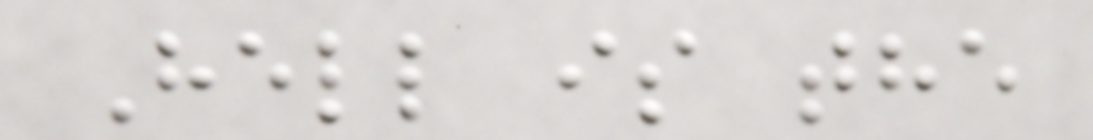Hell is the
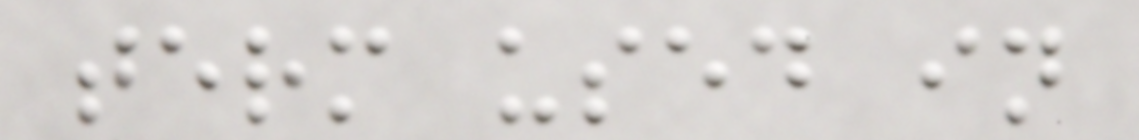term used in
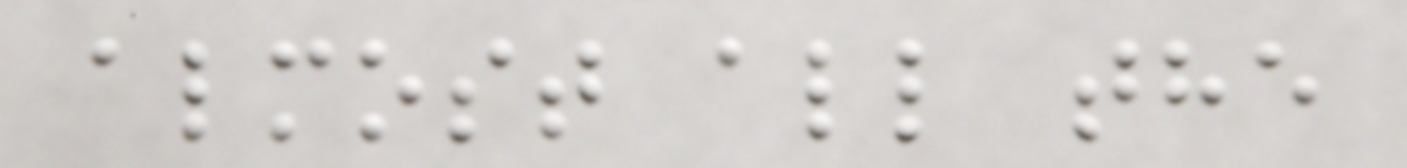almost all the
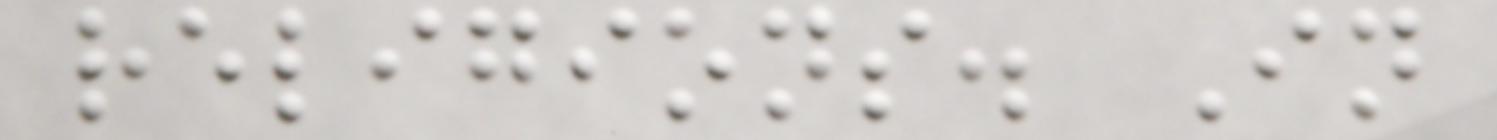religions. In
